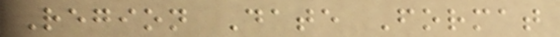Region Date Format
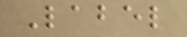Label
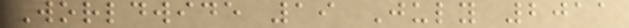Worldwide 19 July 2011
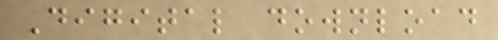Digital download
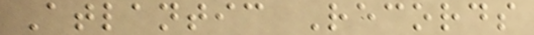Atlantic Records
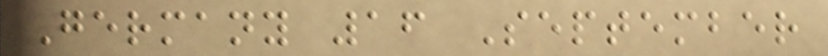Germany 16 September
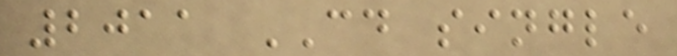2011 CD single
